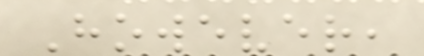However,
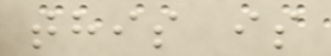this is
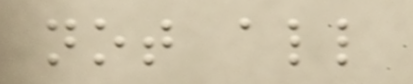not all
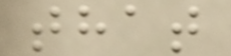that
